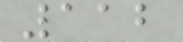112
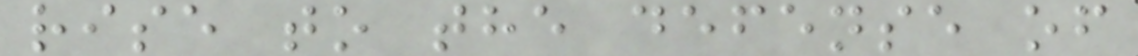rise to the defense of
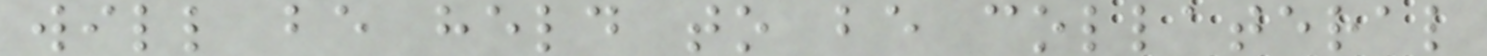will be held to be collateral
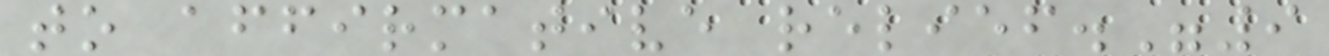to affirmative relief."9
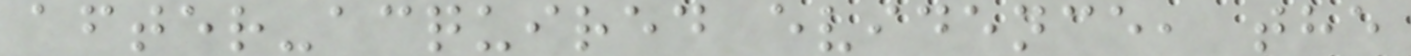after-acquired evidence, the
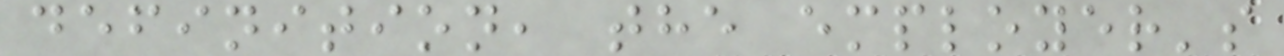definition, the employer's
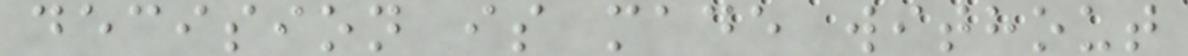decision is made without
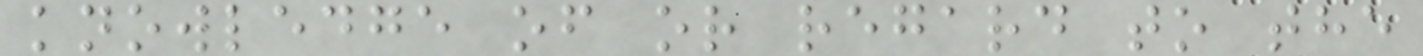knowledge of or regard to the
